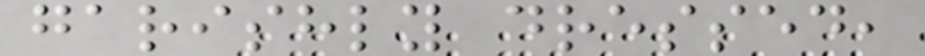garishly dressed,
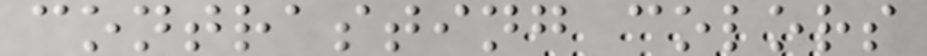contrasting colors
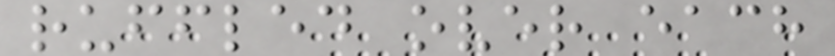ruffled over each
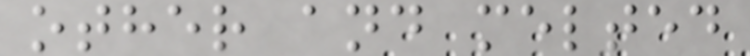other and melted
